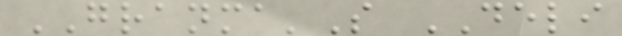GRANMA'S DELI
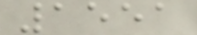1551
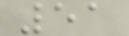51
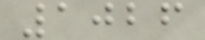1026
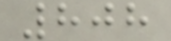808
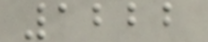1222
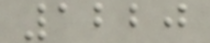1220
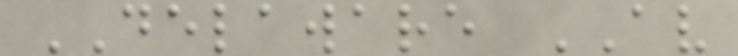DELAWARE AV
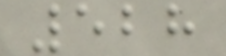528
